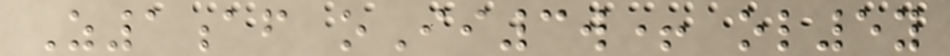Z1af oIi3w+ ol5y
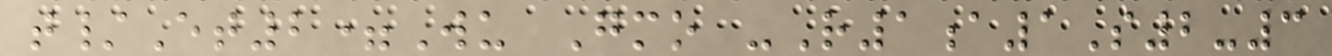t/Et2=Wu Gmo -R1a1S2-3
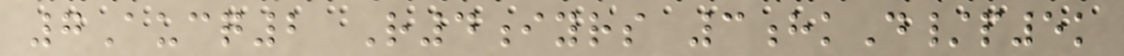7Aucq2 R4iyrs 3hkD/p5k
